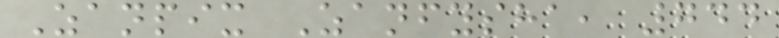Zanpix Zanfysha, 744
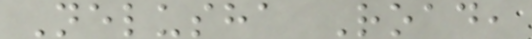Nelusha Road,
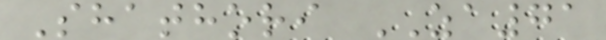Shathori ZA71
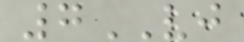7VJ
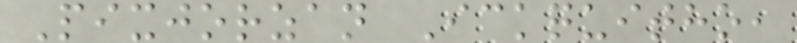Pixjorzan Ickquitho,
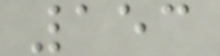153
